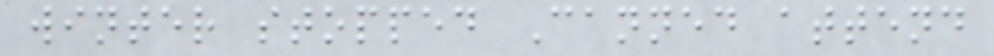winter stopped Canned attend
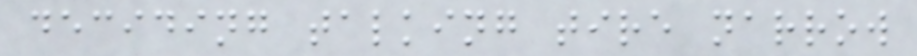deciding talking tire narrow
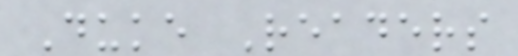Duke Readers
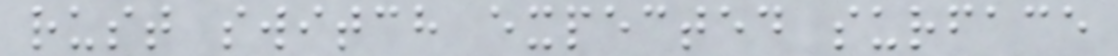rust switch expected surface
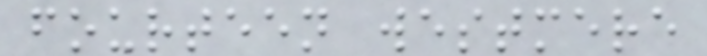fourteen westmere
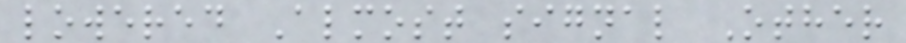lowered Almost signal Other
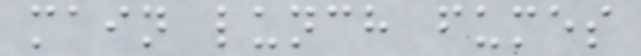main lunch fumes
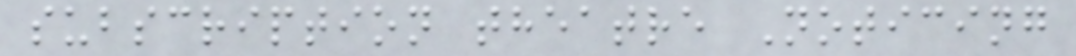subscription theatre Noticing
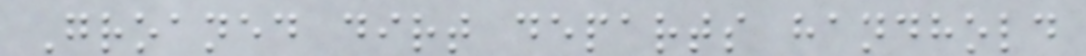Groaned dirt departs handhold
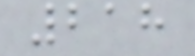218
